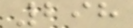298
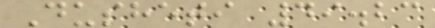Dusheti 49.23
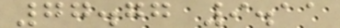77.77 9.11
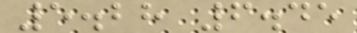5.28 6.45
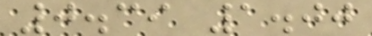0.39 1.00
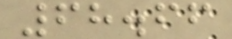68.66
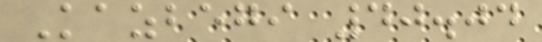Kazbegi 40.04
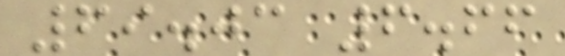69.03 6.66
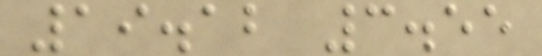19.12 3.55
